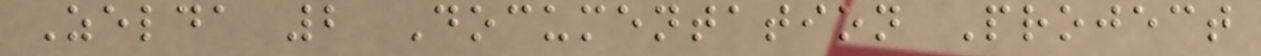Zelda 2 Documentation Project
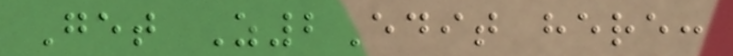Get Z2Edit here:
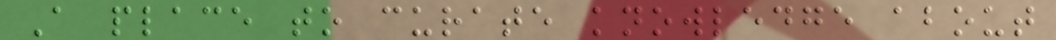A place to curate knowledge about
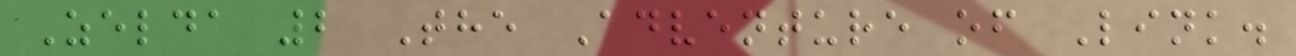Zelda 2 The Adventure of Link.
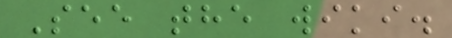See the wiki.
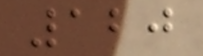120
